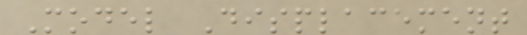Model Displacement
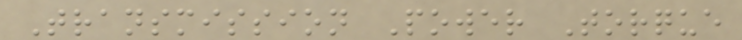Transmission Power Torque
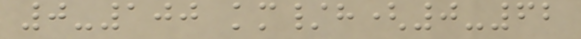0-100 km/h(0-62
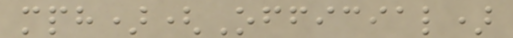mph)(Official)
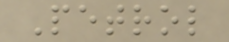Petrol
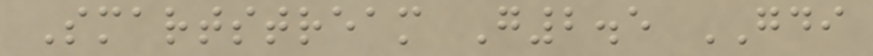Smartstream G2.5 GDI
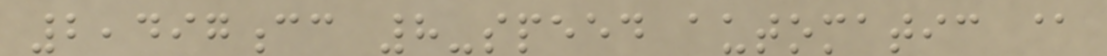2,497cc 8-speed automatic @
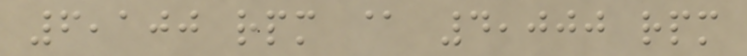6,100 rpm @ 4,000 rpm
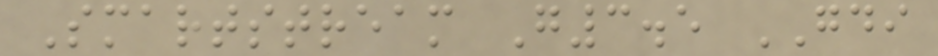Smartstream G3.5 GDI
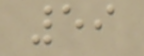59
